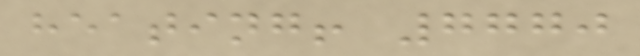heating! 7770
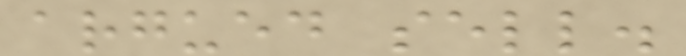argued sell.
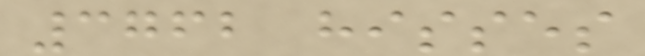3762 hisses
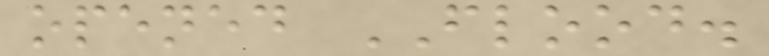opened FLOOD.
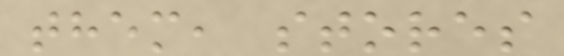them, stores
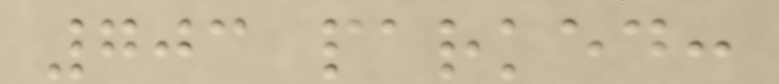703 parked:
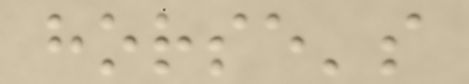horse's
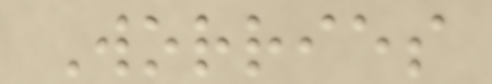Worries
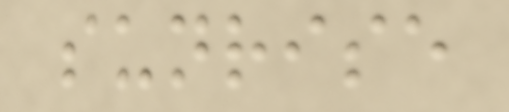sunrise
